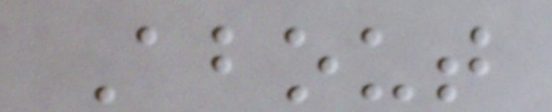About
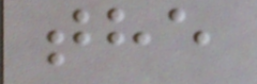the
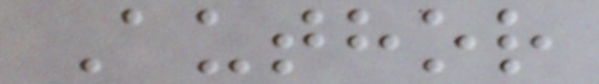Author
